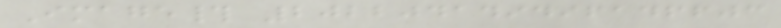Image# 202204149496146603
